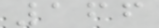166
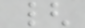{
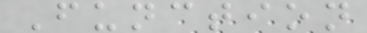Function
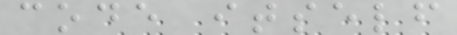code itself
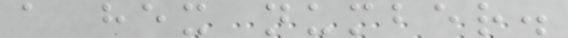a hex number.
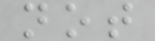not
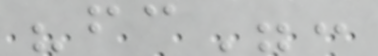"fc":
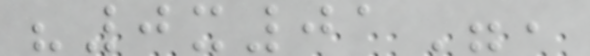"0x01",
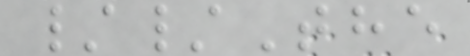//The
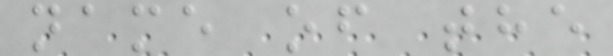name of the
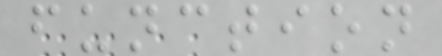function
